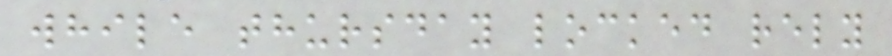while thursday locked rely
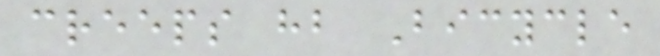creeps hb Bicycle
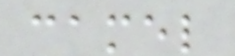camel
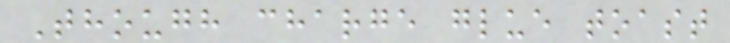Though charge glue toast
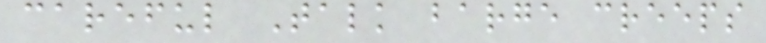careful Talk barge creeps
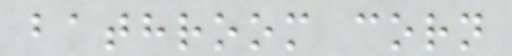bathroom corn
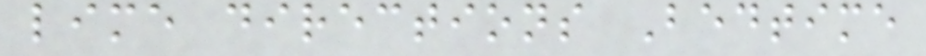lime directions Bedtime
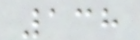138
